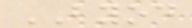BYOD
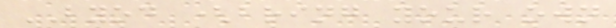BYOD (bring your own
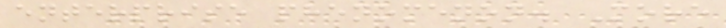enterprise phenomenon. More
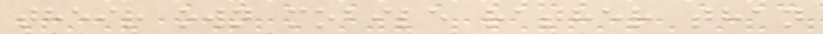their own mobile rather than
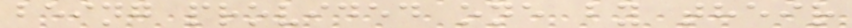being provided one by their
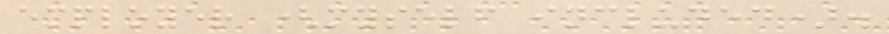employer (myself included).
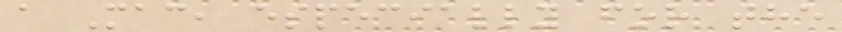a Mac, especially for the
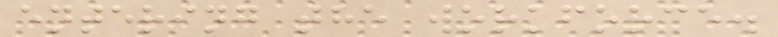entering the workforce.
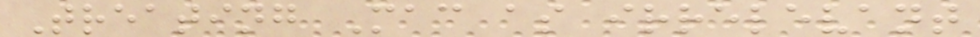Treating Mac as irrelevant
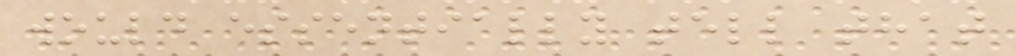would essentially tell that
